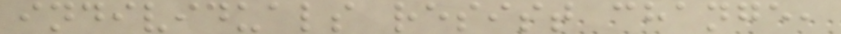individuals resist change,
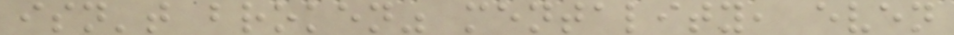isn't broken" mentality, even
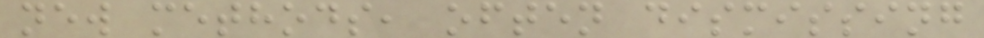new methods, often dismissing
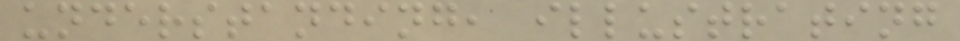understanding, illustrating
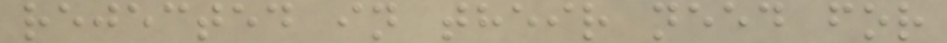rejected in their need for
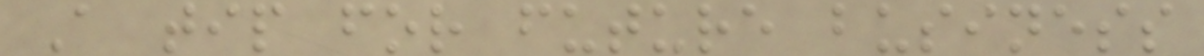A tip for future business
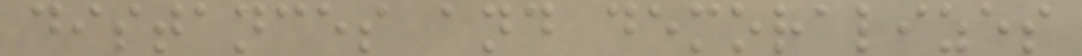distances and demoralizes
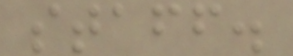staff.
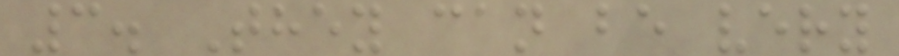3. They can be very
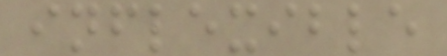inflexible
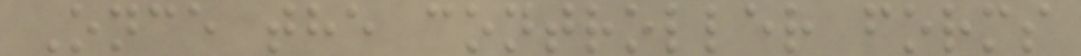Once the controller forms
